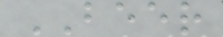BEER
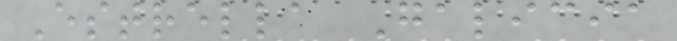Estrella Galicia
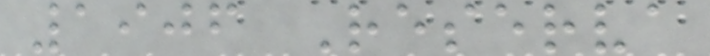1906 Reserva
